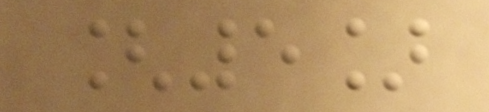[5]
